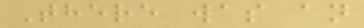There was an
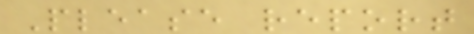Please report
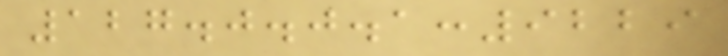127.0.0.1:9229
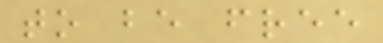to be free
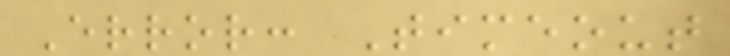Error: Timeout
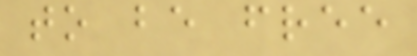to be free
